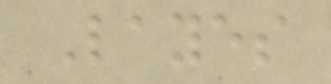Layes
